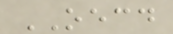OECD
